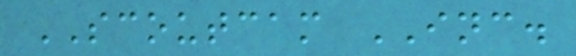SCOUTCAM INC.
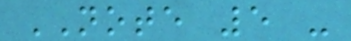NOTE 5 -
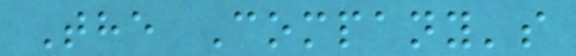The Company's
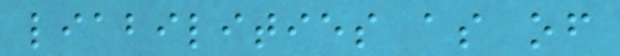liabilities as of
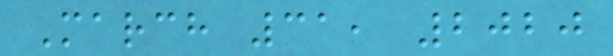March 31, 2020
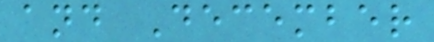and December
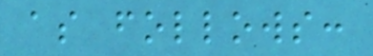as follows:
